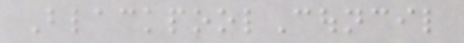BlackpoolCouncil
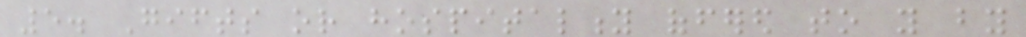5. Gifts or hospitality offered to you by
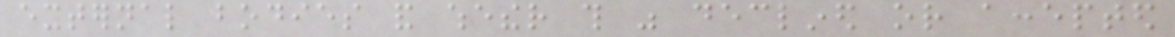external bodies and whether this was declined or accepted
